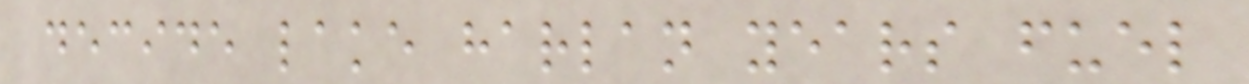decide lake harlan years fuel
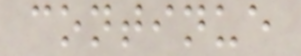continue
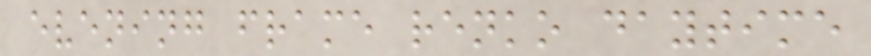evening frame renko daytime
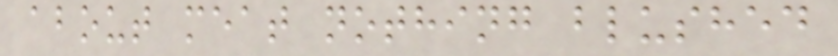about meat nothing blushed
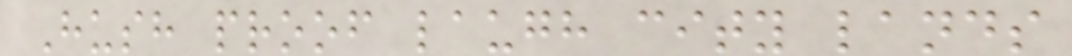Hush proof laugh city lands
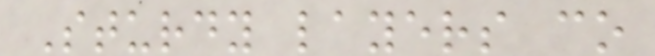Sturdy layers co
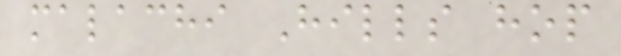malachi Hills hop
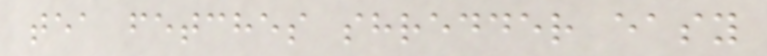tea fetches shredder easy
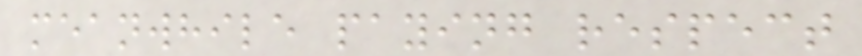meanwhile paying respect
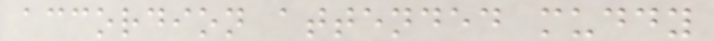accordion attended muddy
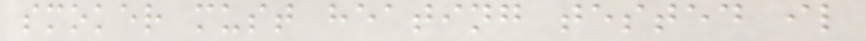smoker must heating tested il
